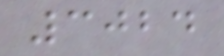3024
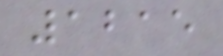1215
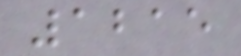1215
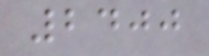2400
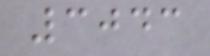3043
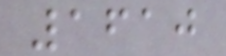1610
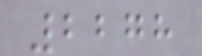2278
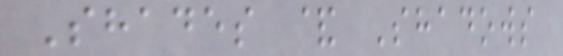Shades & Shadows
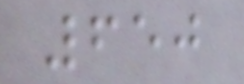650
